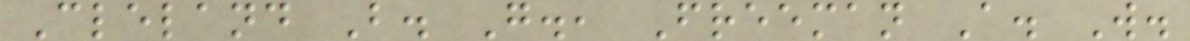Cleland B. G., Freeman A. W.
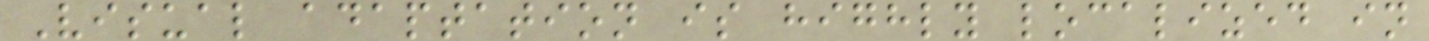Visual adaptation is highly localized in
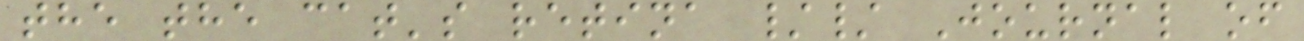the the cat's retina // Journal of
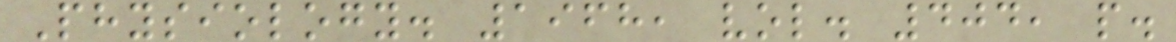Physiology. 1968, vol. 404, p.
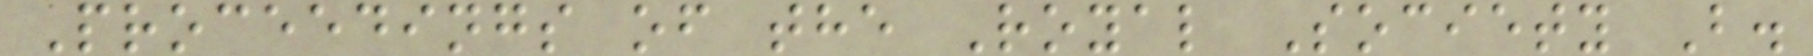Proceedings of the Royal Society B.
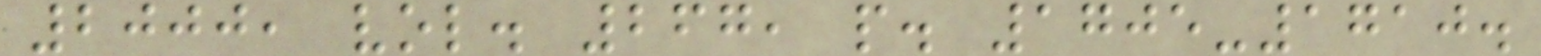2000, vol. 267, p. 1705-1710.
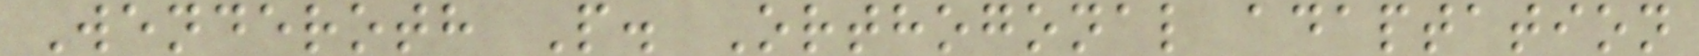Wenderoth P. Orthogonal adaptation
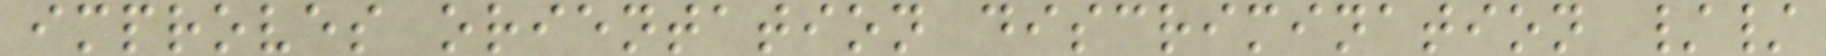improves orientation discrimination //
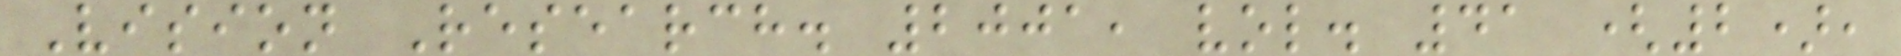Vision Research. 2001, vol. 41 (2),
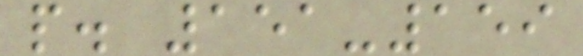p. 151-159
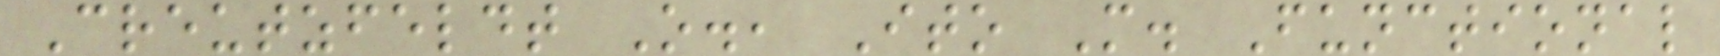Creutzfeldt O., Ito M. Functional
